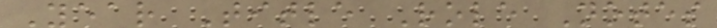Year Title Role Notes
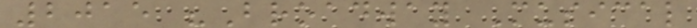2015 "Broadway Musical
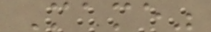Mame"
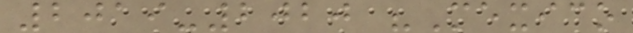2019-2020 "Mexico
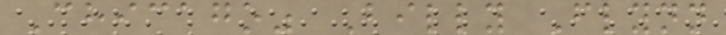Chicago" Billy Flynn
